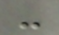-
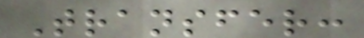Transfer:
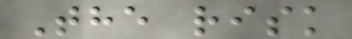The risk
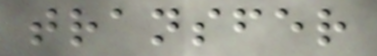transfer
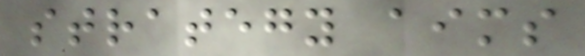strategy aims
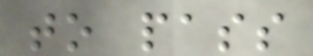to pass
